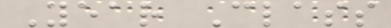Year Class
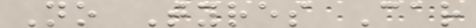No Tyres Car
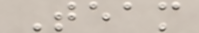Team
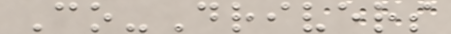Co-Drivers
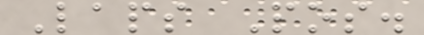Laps Pos.
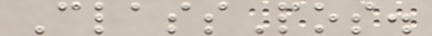ClassPos.
